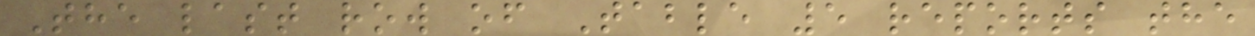The last row of Table 5 reports the
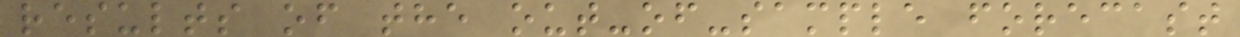results of the out-of-sample forecast
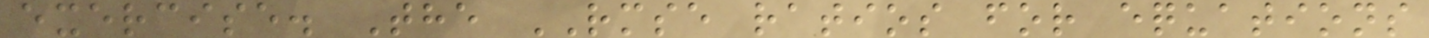exercise. The RMSE ratios for equations
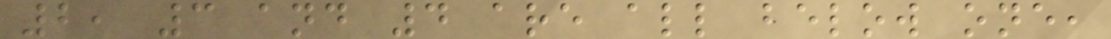2, 3 and 4 are all below one,
